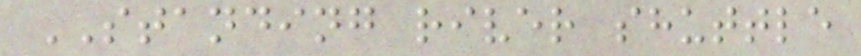STANDING river shuttle
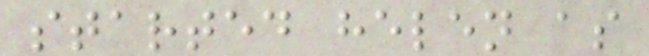started helen as
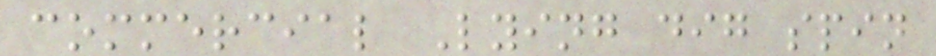commercial Lying dig spin
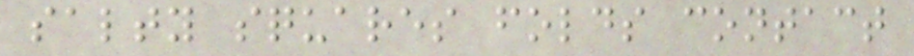salty squares folds contact
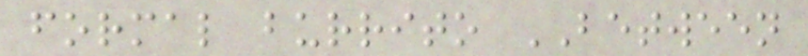formal burrito BETWEEN
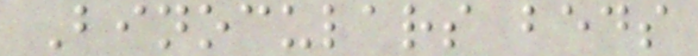Binoculars beds
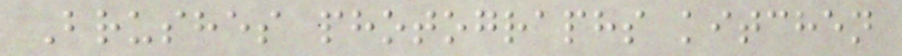Brushes photographs kitchen
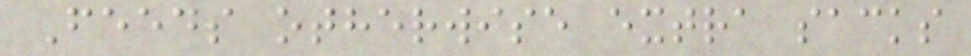Feeds otherwise extra sacks
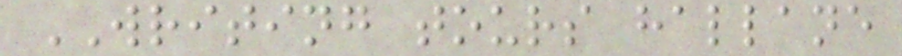WRITING tours hallane
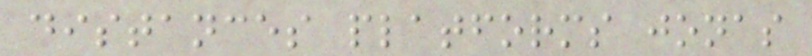distances platforms jonas
